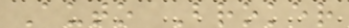Auto Broker
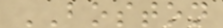BOSTON
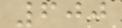600
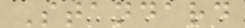Standard
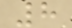8
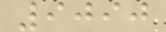9090
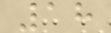18
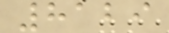8129
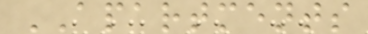APARTMENTS
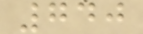740
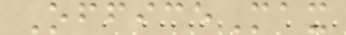OfficeMax
